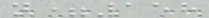n=158
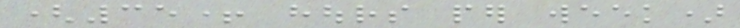(35+ hours per week)
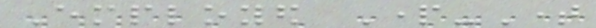Employed Part-Time
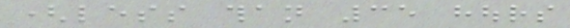(less than 35 hours
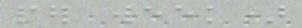per week)
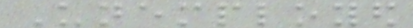Unemployed
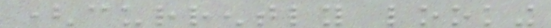(currently looking
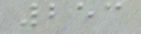253
